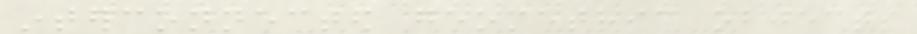interconnected geometric objects
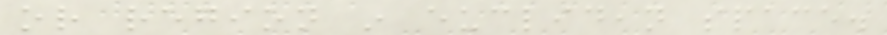or region in euclidean space.
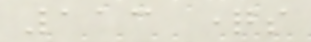113 questions
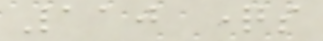110 questions
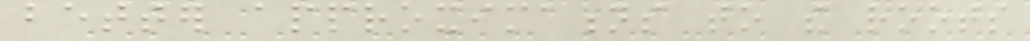better approximations to the roots
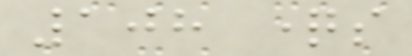108 questions
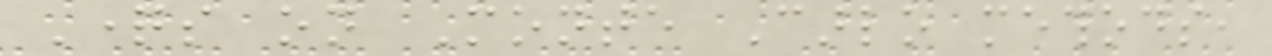Questions on Monte Carlo methods,
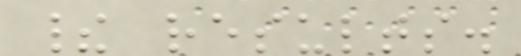their results.
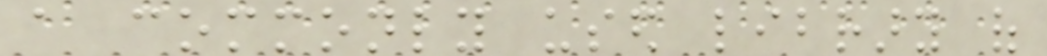a commonly used library of
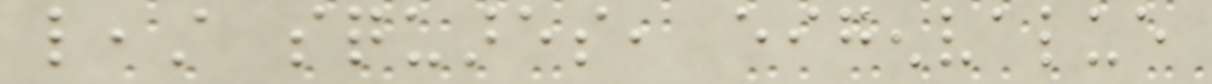least squares, eigenvalue
